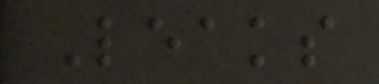Leaks
